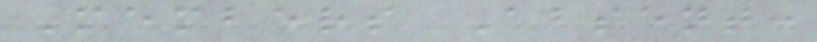Members Absent:
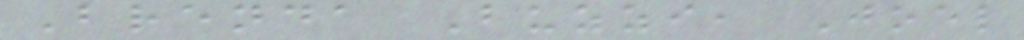Brenda Buzzi, Joel
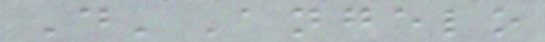D'Angelo
